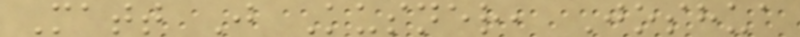Matt J Kusner, Joshua
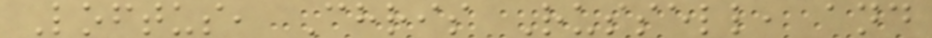Loftus, Chris Russell, and
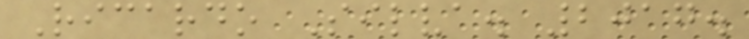Ricardo Silva. 2017.
